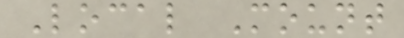Local Mount
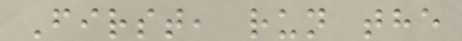First, run the
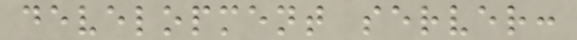development server:
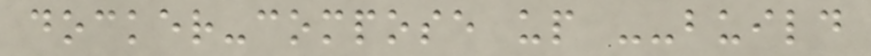docker-compose up --build
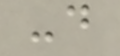-d
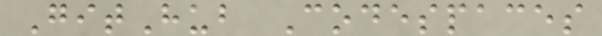GitHub Codespaces
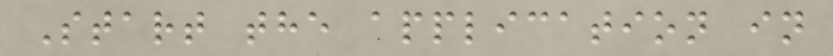Start the application in
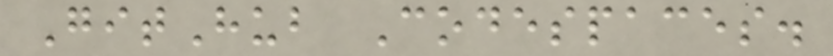GitHub Codespaces.
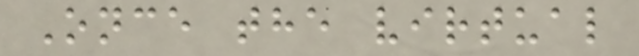Once the virtual
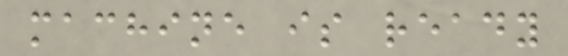machine is ready
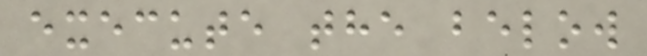execute the below
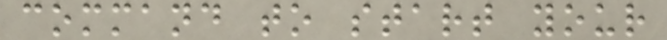command to start your
